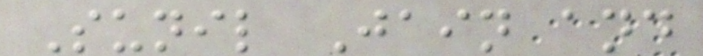Sunil Jain and
